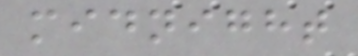midnight
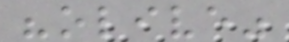"olive"
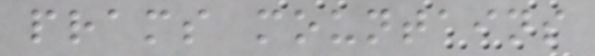prams mountains
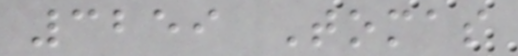3259 Tomas
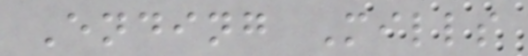Ending Mills
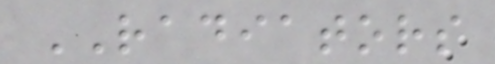RADIATORS
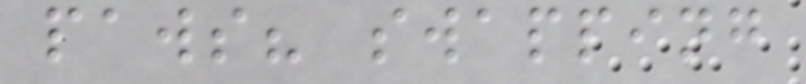paws? swapping
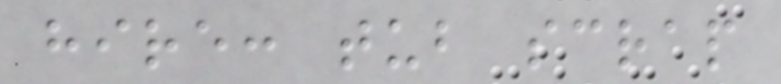hire: tub scrap
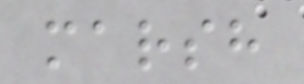marsh
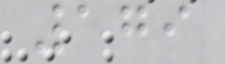179
